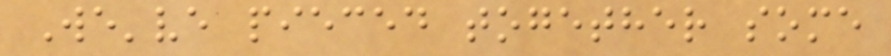We've pieced together some
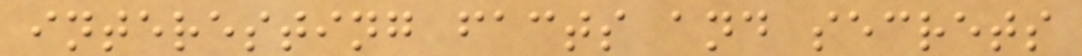interesting facts and secrets
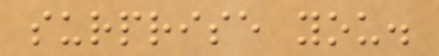surprise you.
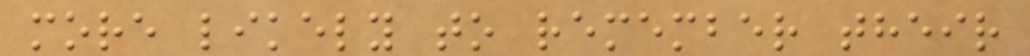more likely to remember their
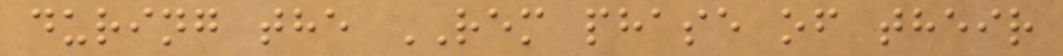during the REM phase of their
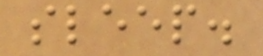sleep.
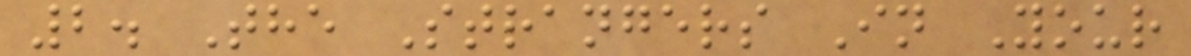2. The Strangers In Your
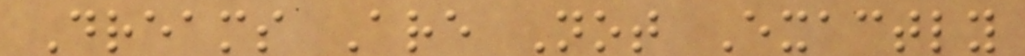Dreams Are Not Exactly
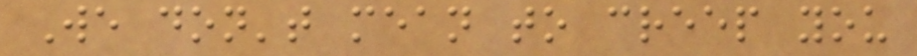We don't mean to creep you
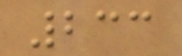233
